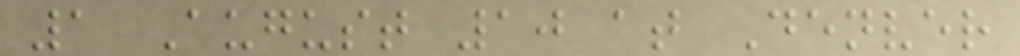1 August 10 at Denver
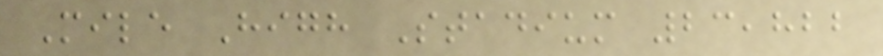Mile High Stadium 23,822
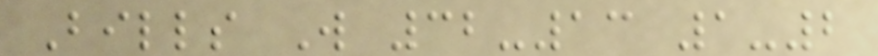Bills W 32-13 1-2
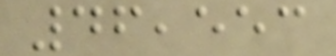46,553
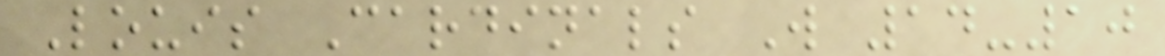Louis Cardinals W 14-10
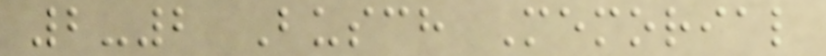2-2 Busch Memorial
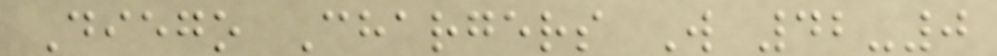Diego Chargers W 42-0
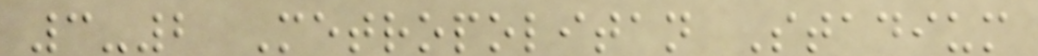3-2 Metropolitan Stadium
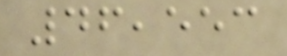46,553
